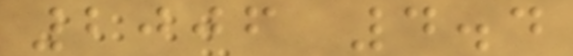2006 4.4
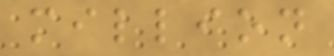million
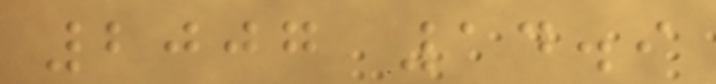2007 14.9
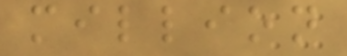million
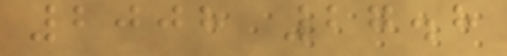2008 27.8
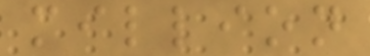million
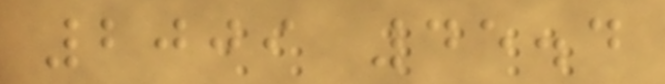2009 45.4
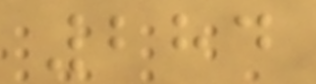284
